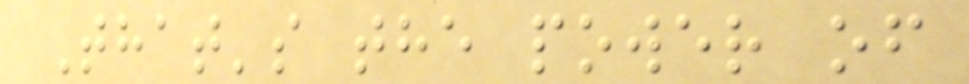That's the power of
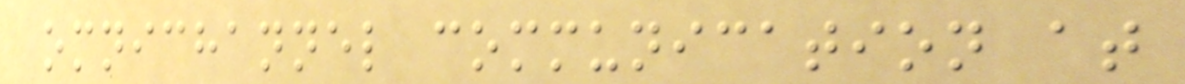omnichannel communication at
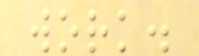work.
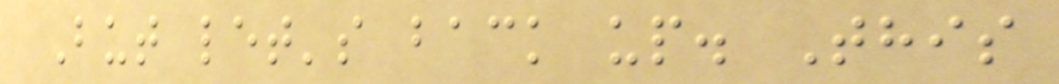But let's back up. This
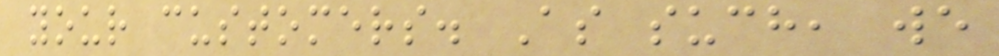your customers. As such, we
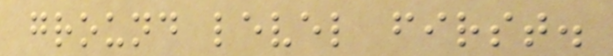ground level first.
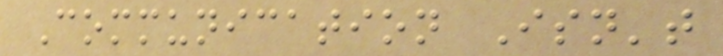Communication Isn't
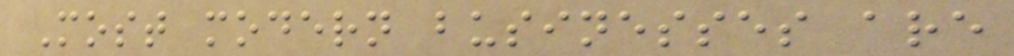Most modern businesses are
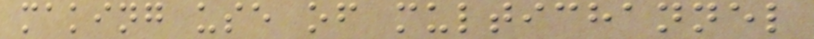making use of multichannel
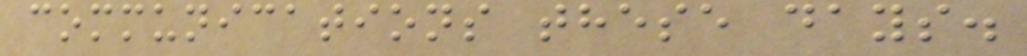communications these days.
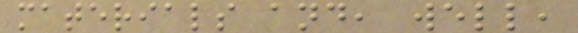materials and, well,
